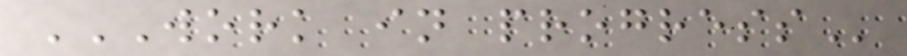WORK IN PROGRESS
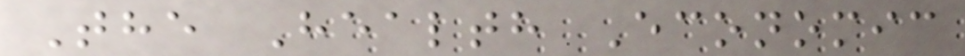The Health Economic
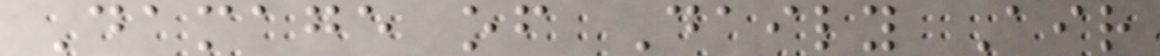Damage of Daily Air
